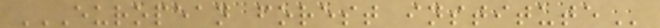EUROPEAN FOREST INSTITUTE
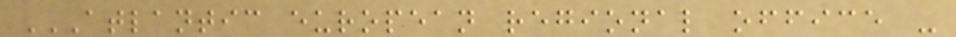ATLANTIC EUROPEAN REGIONAL OFFICE -
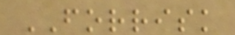FORRISK
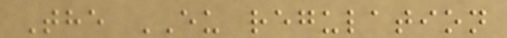The EU regulation
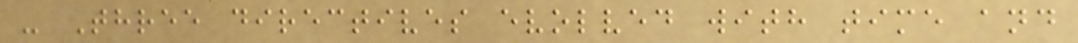- Three directives evolved with time and
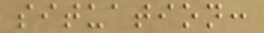situation:
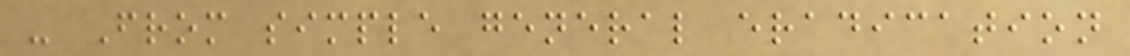- From simple general eradication
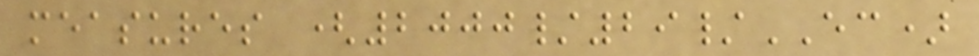measures (2000/29/EC)
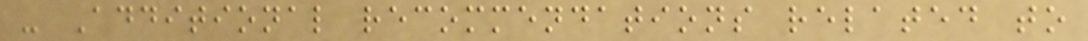- Additional recommendations related to
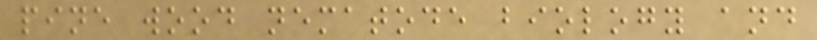pine wood nematode biology and
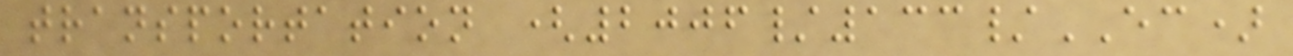transportation (2006/133/EC)
